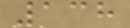138
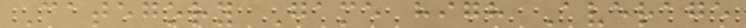Category Game high Average
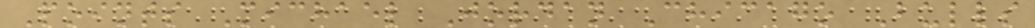Points Michael Jordan Chicago Bulls
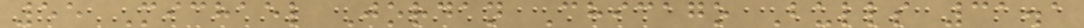55 Michael Jordan Chicago Bulls 31.1
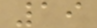19
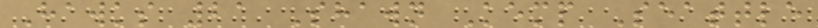Hawks 21 Shawn Kemp Seattle
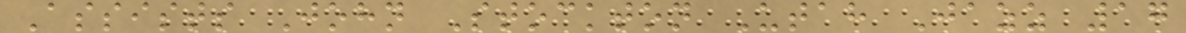Assists John Stockton Utah Jazz 17
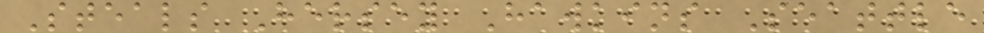Steals Hersey Hawkins Seattle
